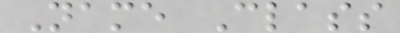Name Class
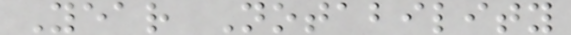Year Notability
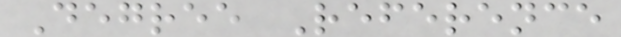Degree Reference
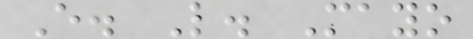E. L. Mayo
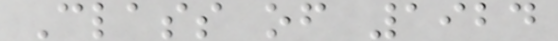Class of 1924
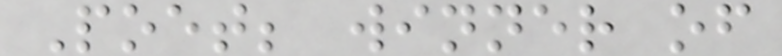Poet; winner of
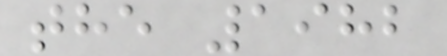the 1982
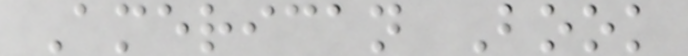American Book
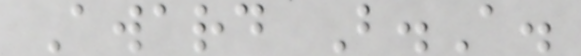Award B.A.
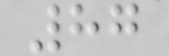87
